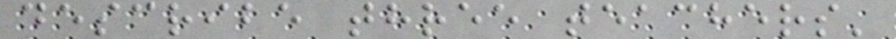describe three teachers'
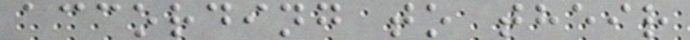according to their
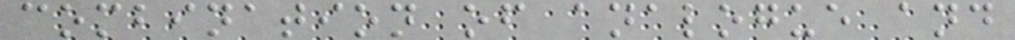combination of analogue and
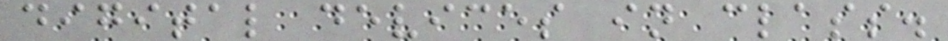digital devices in class.
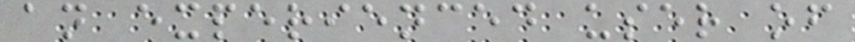an experienced user of
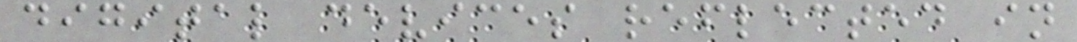digital devices reflected in
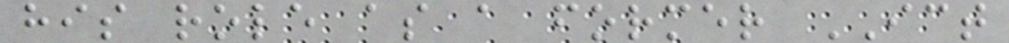his role as a former ICT
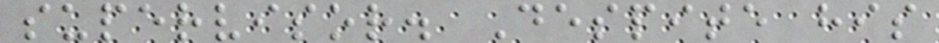supervisor. Despite his
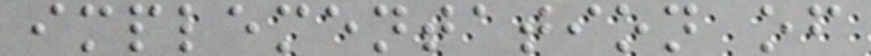implementation of
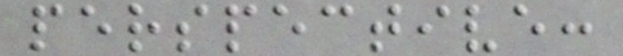perspective:
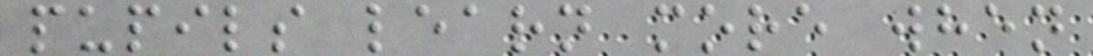pupils learn more when
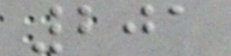201
